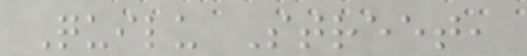Quilu Street,
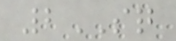2SQ
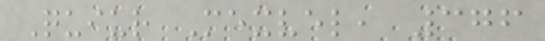Quiur Mexvel, 376
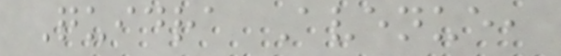Quidra Avenue,
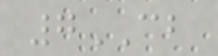7CB
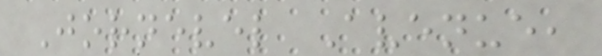Jornevel Avenue,
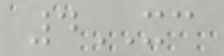4XC
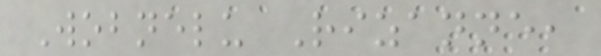Wobnelu Rizanne,
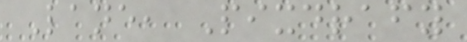Lane, Pixdrafy
